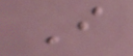I
